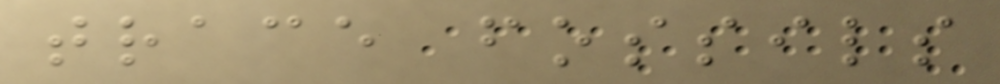trace fossils
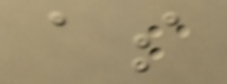as
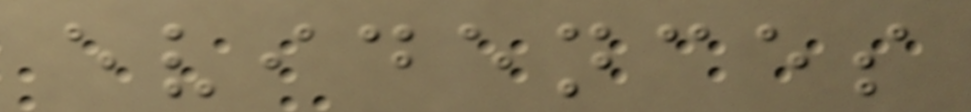evidences
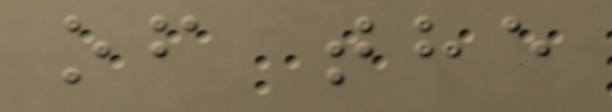of the
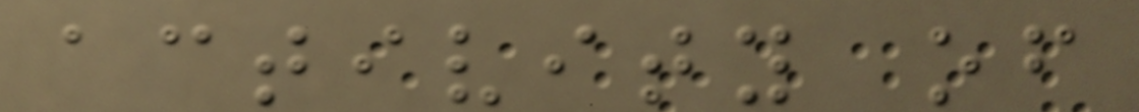activity of
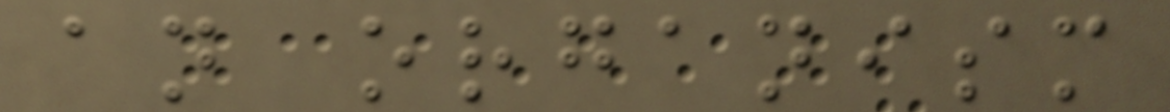an organism
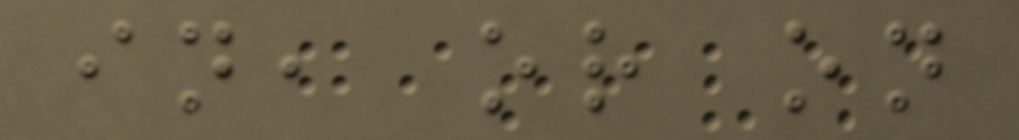in, or on
